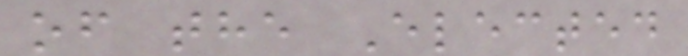of the Elected
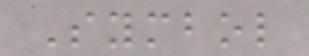Symbol
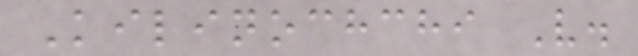Kilinochchi V.
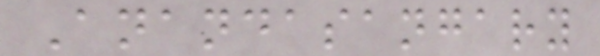Anandasangary
